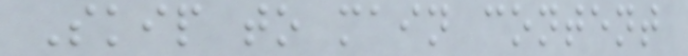Skip to main content
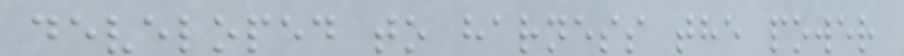developed to harness the power
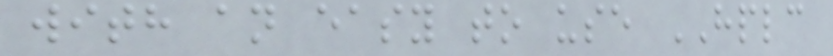with an easy to use HPLC
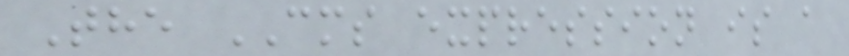The CMS expression is a
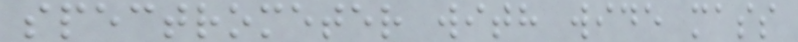spectrometer with wide mass
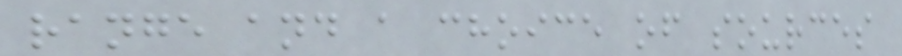range and a choice of sources
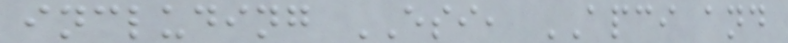including ESI, APCI and
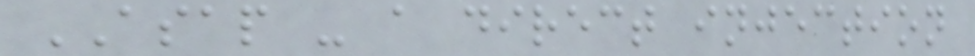ASAP - a direct injection
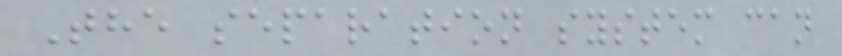The separation system can
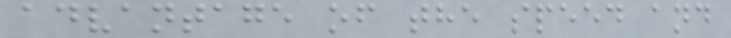advantage of the speed and
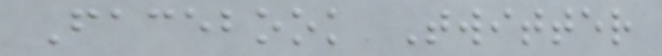Facebook Twitter
